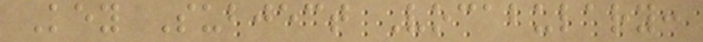Key Subject Vocabulary:
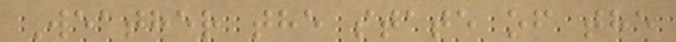Weather the state of the
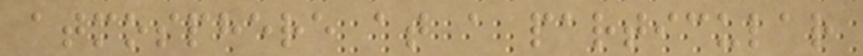atmosphere at a particular
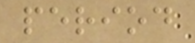period
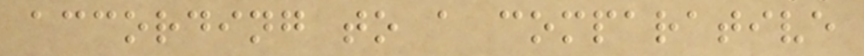according to a comparative
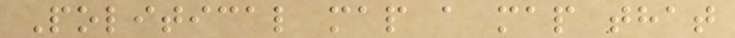Political map a map that
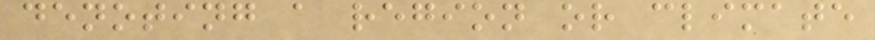denoting a region or climate
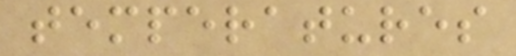temperatures
